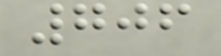706
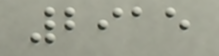2915
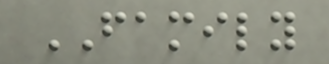FAMILY
